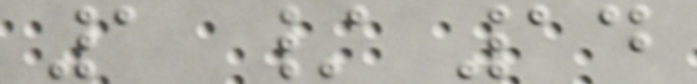1 / 14
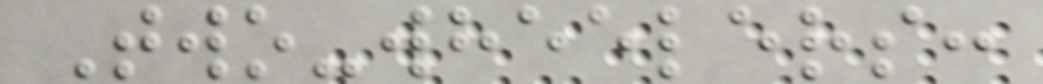Two-wheelers:
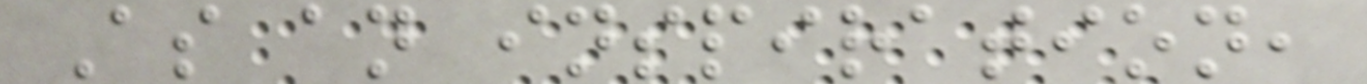As an inspiration,
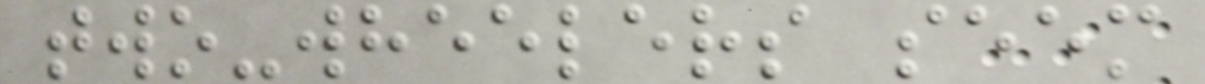two-wheelers seem
